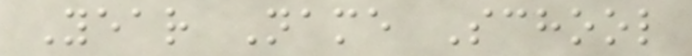Year Name School
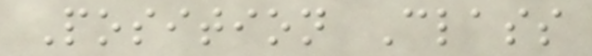Position Class
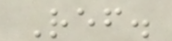Ref.
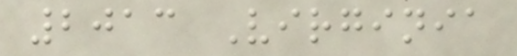2013 Virginia
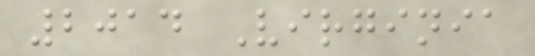2014 Virginia
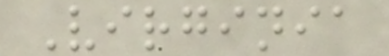Virginia
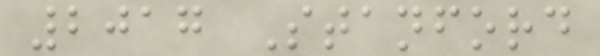2017 Stanford
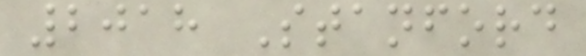2018 Stanford
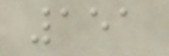151
